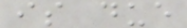is due
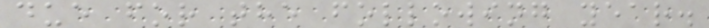due for the following year.
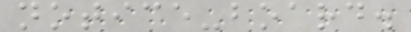notice-board.
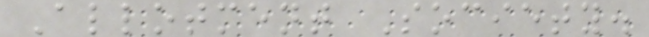Allotment Society.
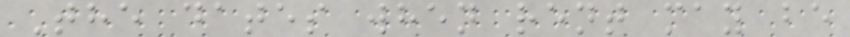The dates when rent may be
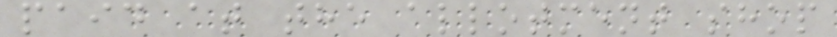paid at the allotment shop
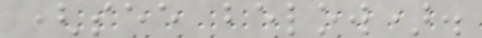(see below).
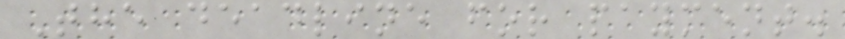The deadline for payment.
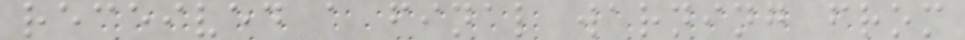received a final warning from
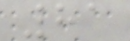81
